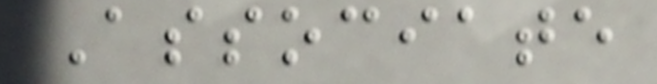Associate
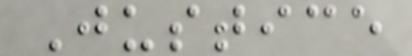Justice
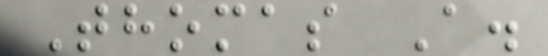Thomas A.
